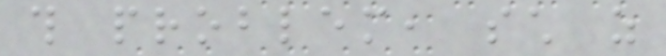this problem, such as
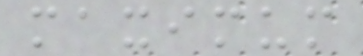maximum
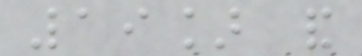19] and
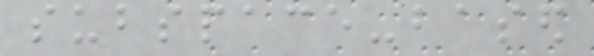subspace-based
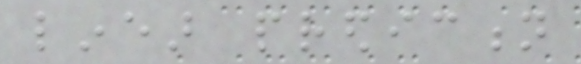linear prediction
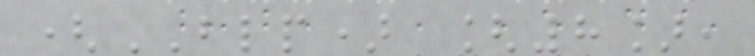(BLP) [8],
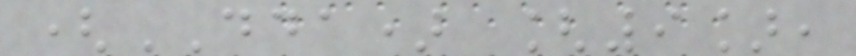(DDA) [9],
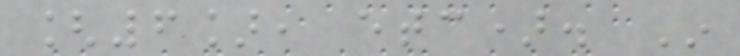[6], etc). In
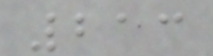213
